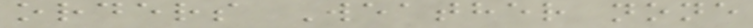orders Weather none
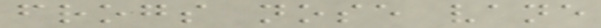frogs nose vane
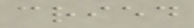cried
